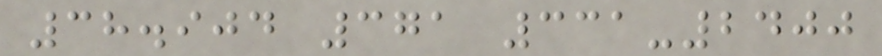38.904 371 331-2400
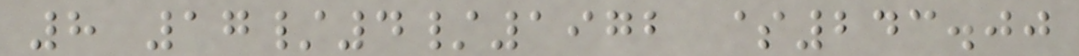8 17/4/1972 $243.00
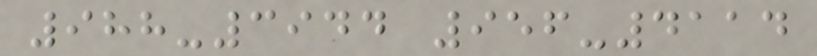988-3944 956-4114
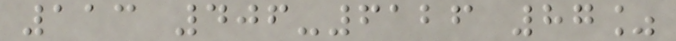113 406-6126 87%
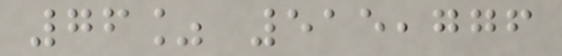76% 515,776
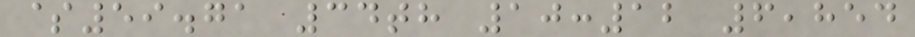$59.71 34th 10:12 6,854
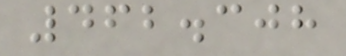462.308
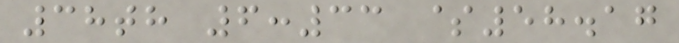38th 6:33 $58.17
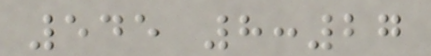545 8:27
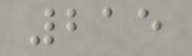215
